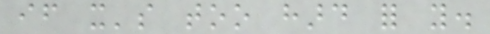if it's too hard for you.
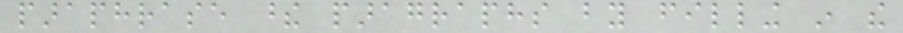paraphrase these paragraphs by filling in the
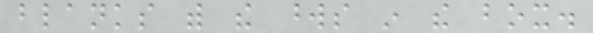blanks with the words in the box.
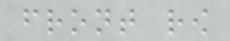front row
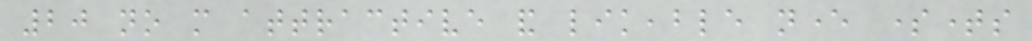20 no more attractive and likeable never sometimes
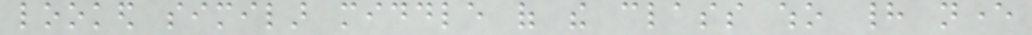looked similar middle of the class who had never
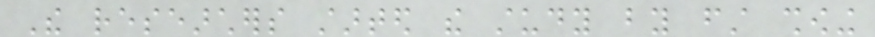The researchers started the study by first showing
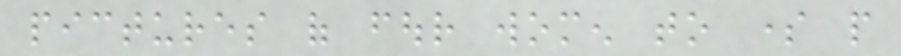pictures of four women to some people
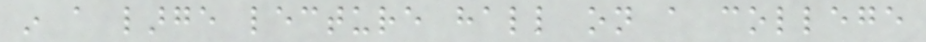in a large lecture hall on a college
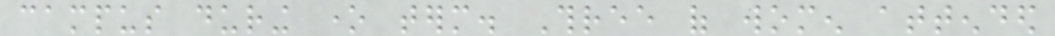campus during one term. Three of women attended
